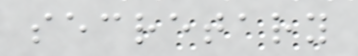secretary
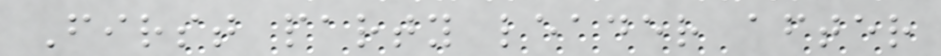First party leader after
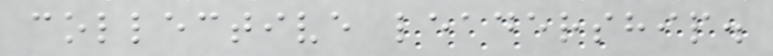collective leadership.
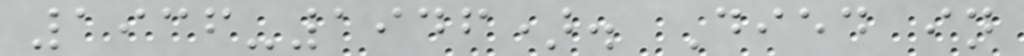1936-1946). Died in
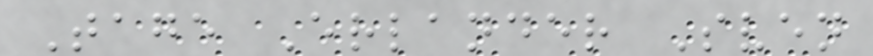Tage Erlander Sven
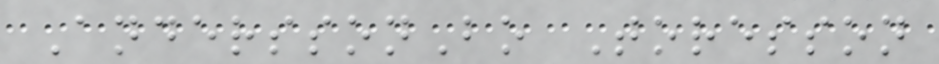AnderssonBo Toresson
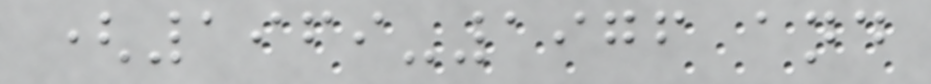(1969-1976 and
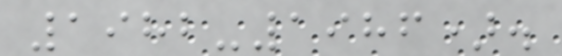1982-1986).
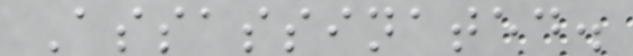Assassinated.
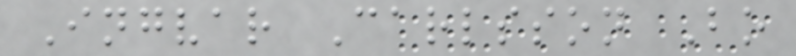Ingvar Carlsson Bo
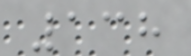138
